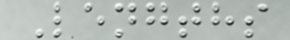Lengths
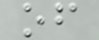of
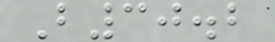B30.2
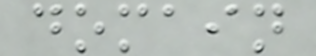domain
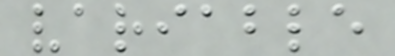variable
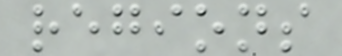regions
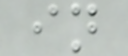in
